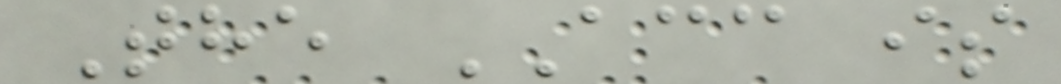The ACC is
